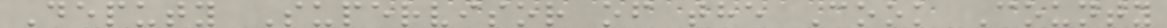Deputy Supervisor of the Cook County
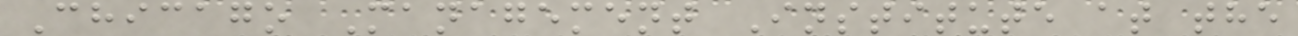Chicago Management Institute at the
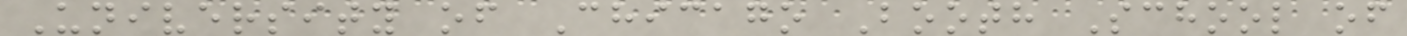University of Chicago Booth School of
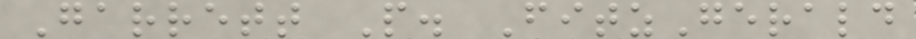Garrett P. FitzGerald
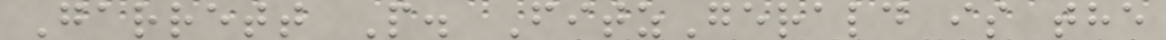Garrett P. FitzGerald is the
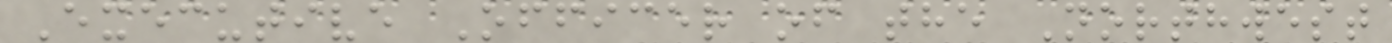Executive Officer of the Northwest
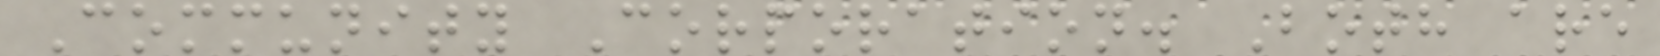Community Corporation. Both are
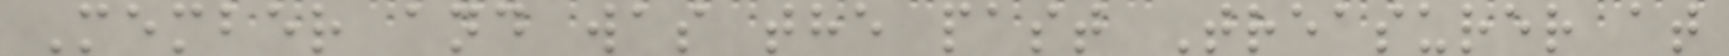Member and was the past Treasurer at
